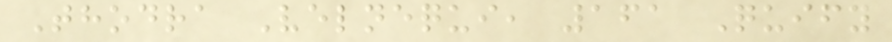Thodra Velnequi, 161 Quify
